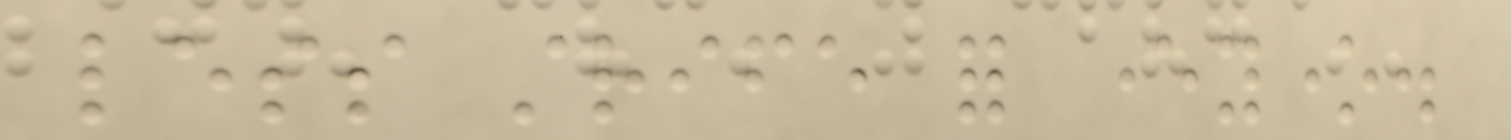less strife for everyone.
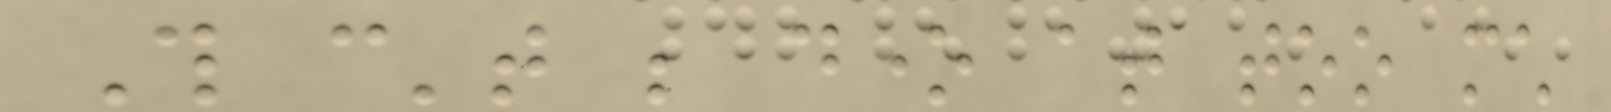This can't be done at too much
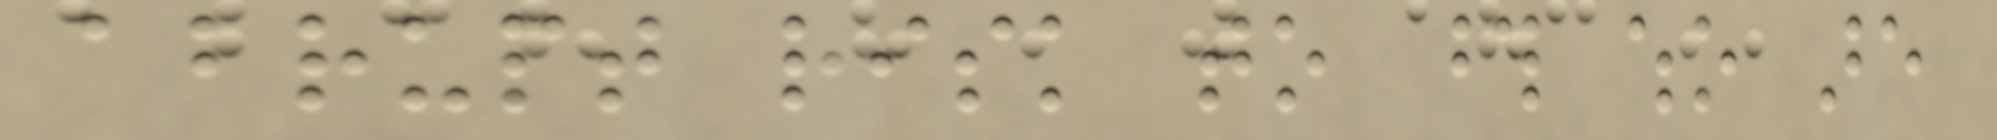abrupt risk to those who are
